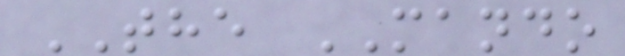THE MANDO
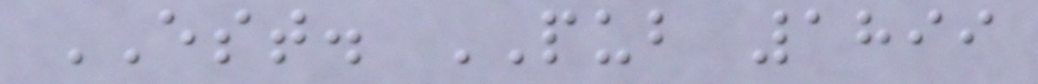EST. PUB 1899
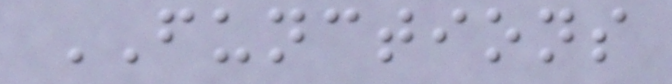FUNCTIONS
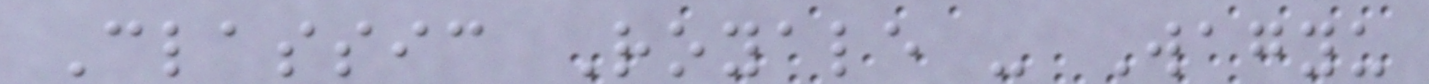Classic Royale - Wagyu
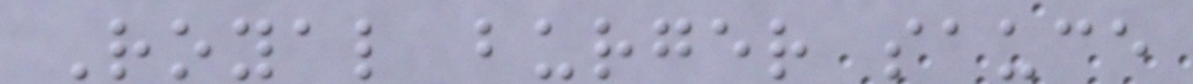Royal burger sauce
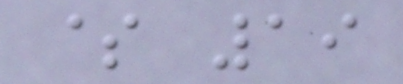$ 19
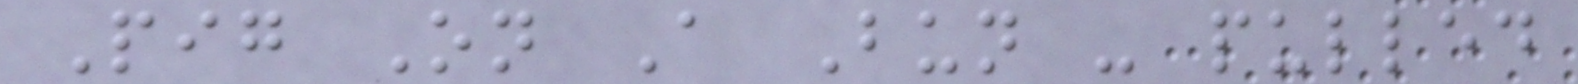Pig On A Bun - pulled
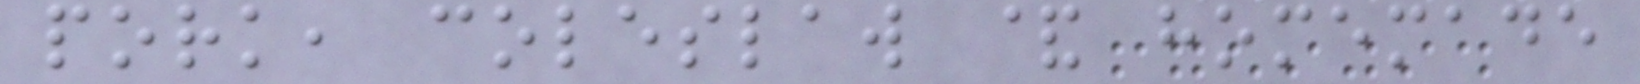pork, coleslaw & homemade
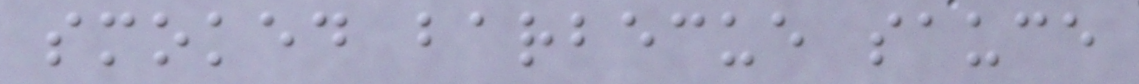smoked barbecue sauce
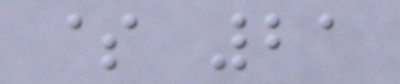$ 21
